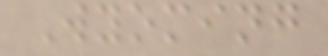Wyoming
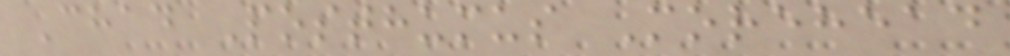Chad Posthumus Morehead
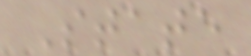State
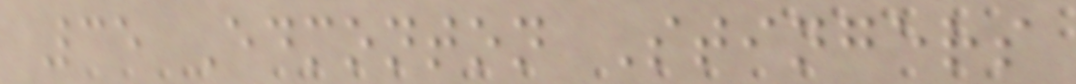35 Edmonton Stingers
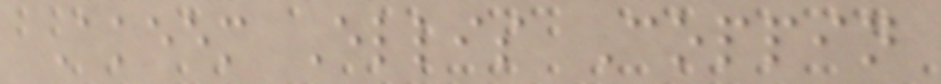Akeem Ellis Coppin
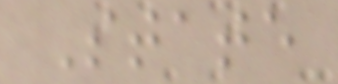State
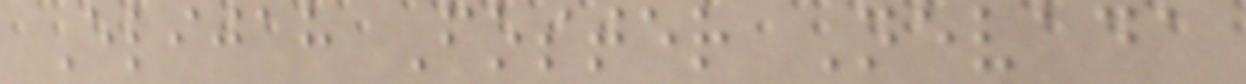Elijah Foster Nevada
